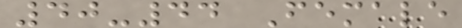40-44 Female
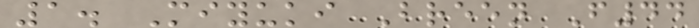1. Miyuki Breen F44
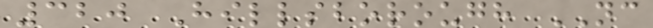320 Hillsborough NC
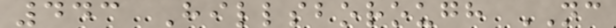443 Hillsborough NC
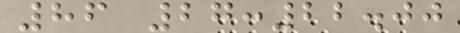86 27:22.00
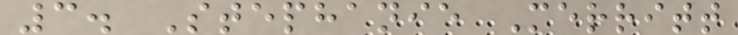3. Stephanie Merritt
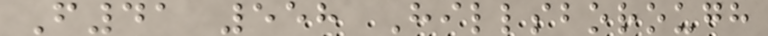F41 558 Hillsborough
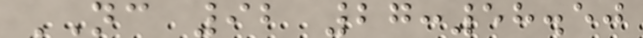NC 92 27:58.50
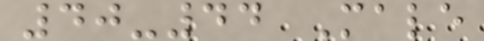40-44 Male
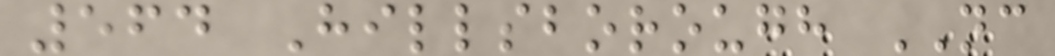564 Hillsborough NC
